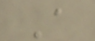A
